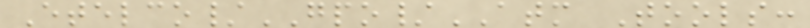Etelco/GPO/ATM Tools:
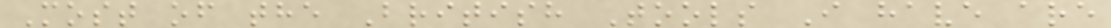Most of the British Tools I have are
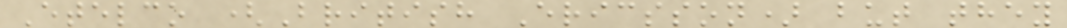Etelco (British Ericsson) but they
